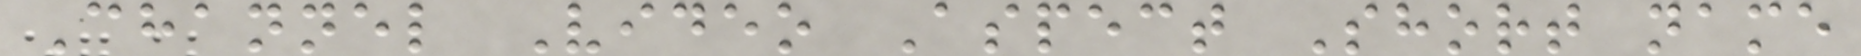Channel Video Aspect Short name
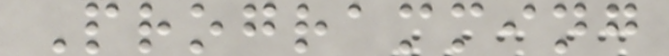Programming
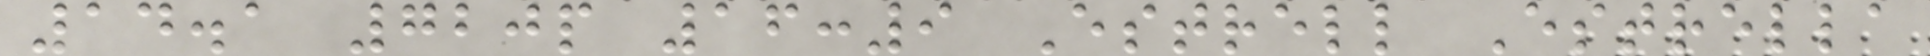14.1 720p 16:9 Estrell Estrella
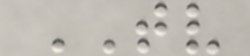TV
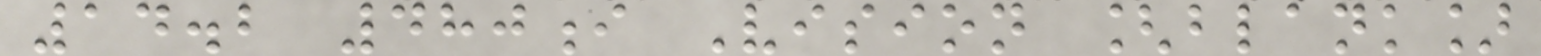14.2 480i Vision [blank]
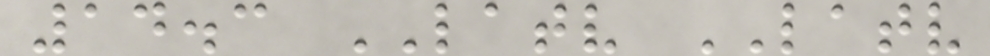14.3 LATV LATV
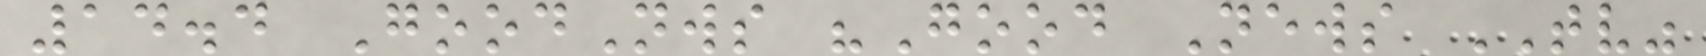14.4 GoodNws "Good News TV"
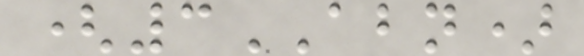(3ABN)
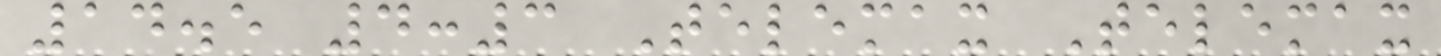14.5 4:3 Telemax Telemax
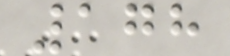178
